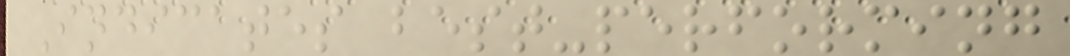Indicates best-performing
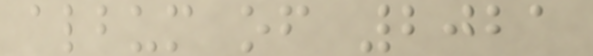album of 2021
